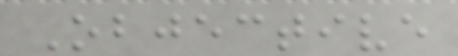Objective
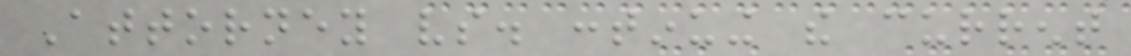Attorney vs. continuing the current
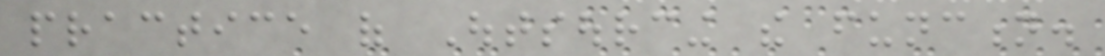practice of Outsourcing the function.
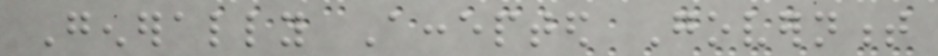Generally Accepted Government
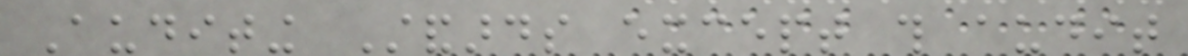Auditing Standards except this audit
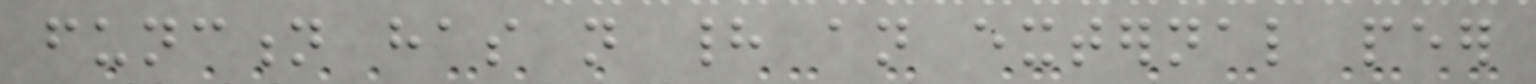function has not had an external peer
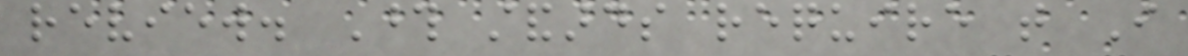review. Those standards require that I
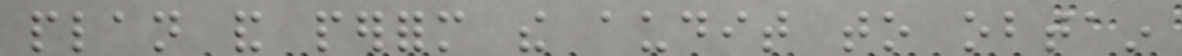plan and perform the audit to obtain
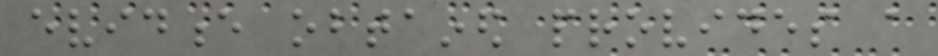evidence obtained provides a
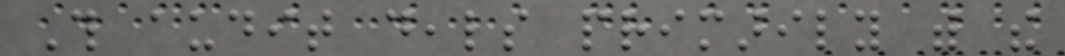This audit deals primarily with the
